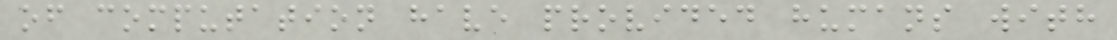of computation have provided humans with
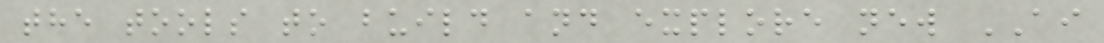the tools to build and explore new AI
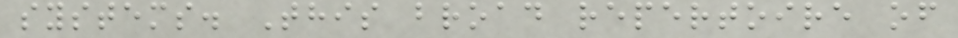systems. This broad repertoire of
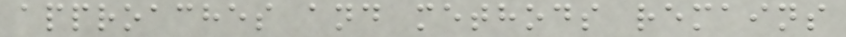approaches and methods remains
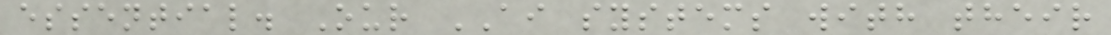essential. Our AI systems with their
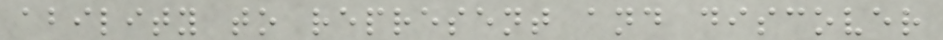ability to represent and discover
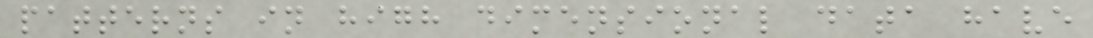patterns in high dimensional data have
